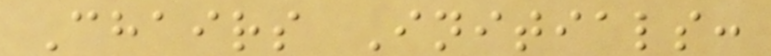Chairs Initials:
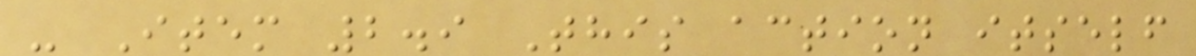- Item 2.9 This action itself
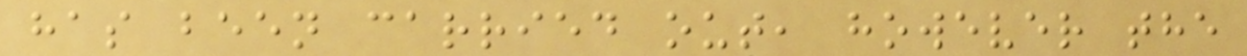has been carried out, however the
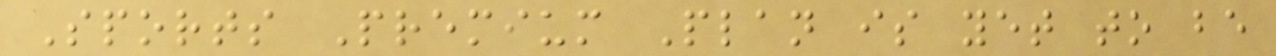Sports Premium Plan is yet to be
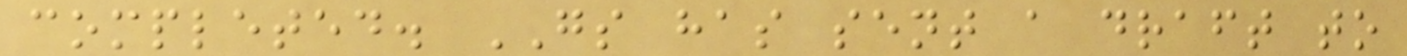completed. GS has sent a draft to
